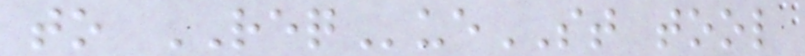to REQueST tool
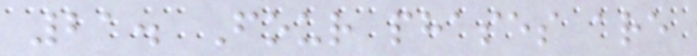21. Four phases are
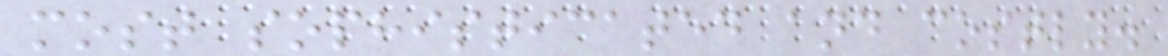most sophisticated and costly.
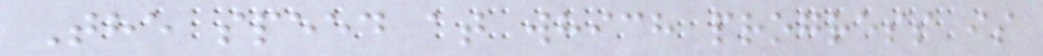The speed at which progress is
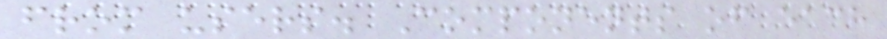from users. Components of each
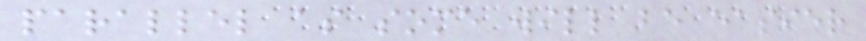parallel as some will be easier
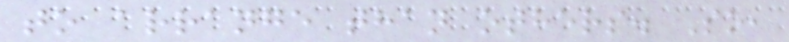to arrange than others. So,
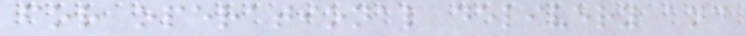for operational delivery and
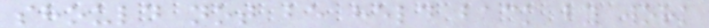should not be held back by work
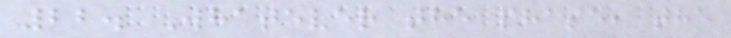22. Whatever the phase, the
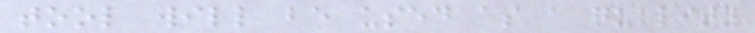tool will be used as a quality
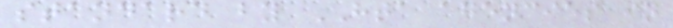standard by HTA agencies in
